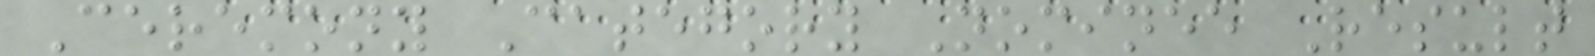Ceremony Category Nominee Result
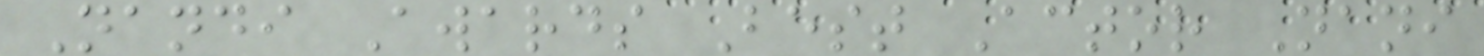Nandi Awards Best Actor Nani
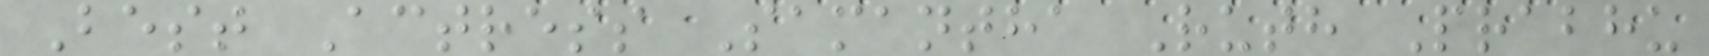Best Actress Samantha Ruth Prabhu
